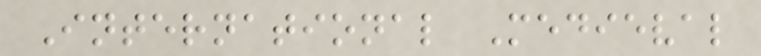International Medieval
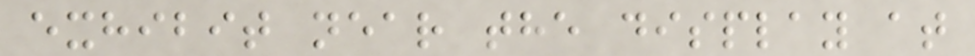exhibit near the display at
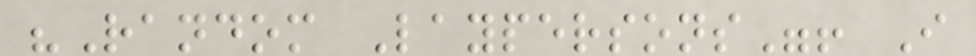"Random Laypersons"! I
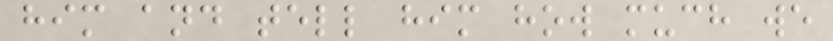him and tell him how much we
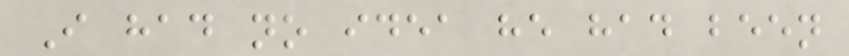I had no idea he had been
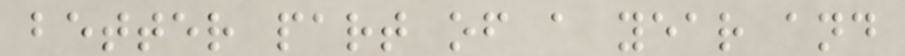better part of a year and
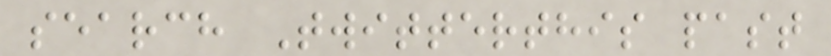search Twitterthis past
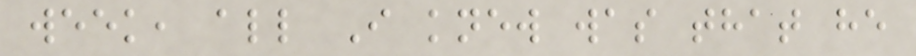week, all I knew was that he
